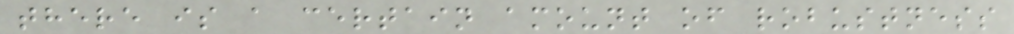there is a certain amount of robustness
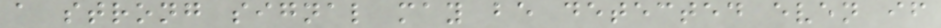a strong signal may be detected even if
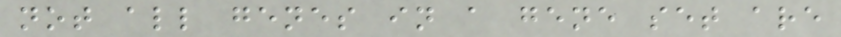not all genes in a gene set are
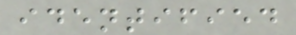identified
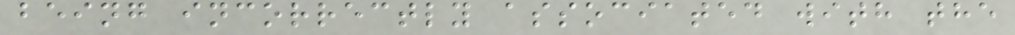being incorrectly associated with the
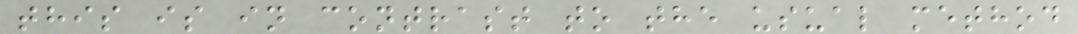this is in contrast to the usual method
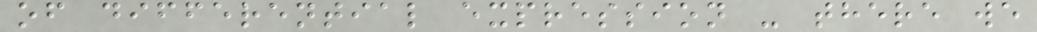of differential expression - there we
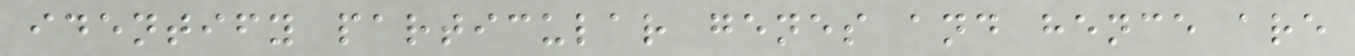identify particular genes and hence are
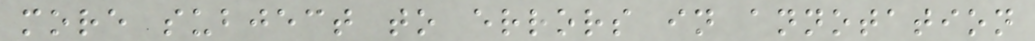more subject to errors in annotation
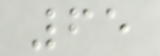65
